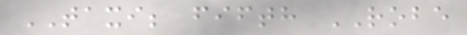TAXI; fifth ROBE
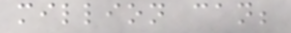million can;
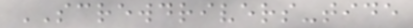SCREWDRIVERS-tide
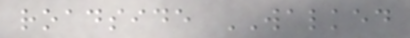roadside WALKED
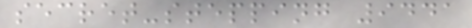secret-stepping 9441
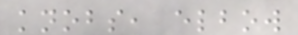knobs, elbow
